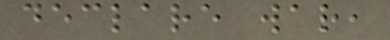declare war,
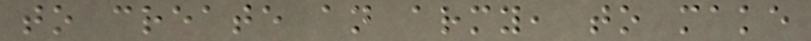to create an army, to make
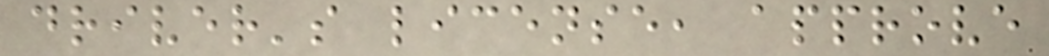driver's license, approve
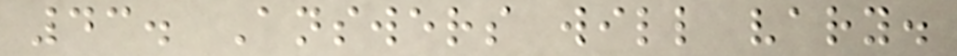43. Answers will vary.
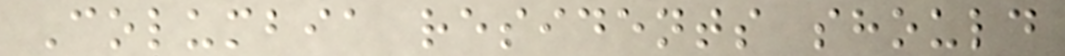Columbia residents should
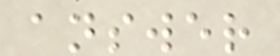answer
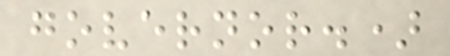governor.)
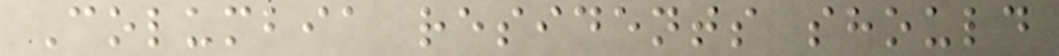Columbia residents should
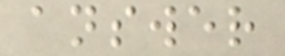answer
